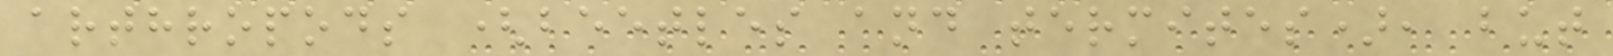arthropods (beetles and termites), but
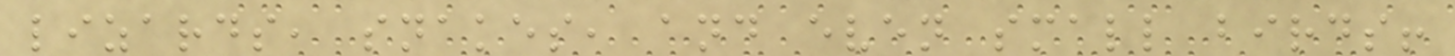lizards, snakes, and even small birds!
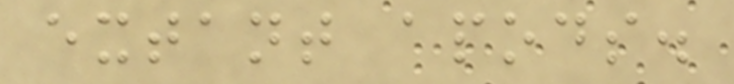extant apods.
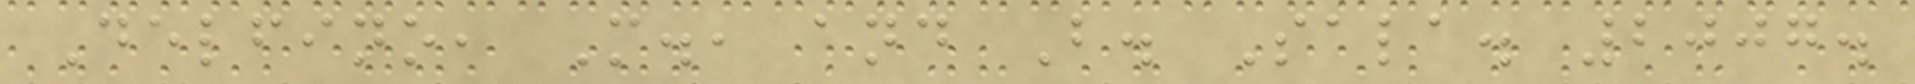Delfino, M., and B. Sala. 2007.
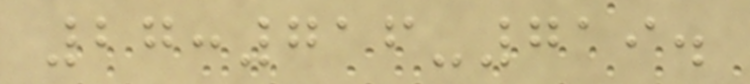27:716-719.
